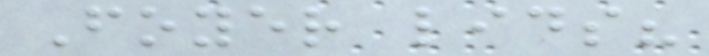Foyer lids?
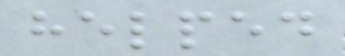helped
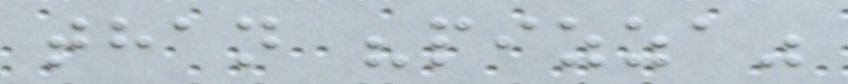than "pizza"
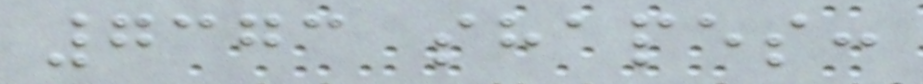7373 shapes:
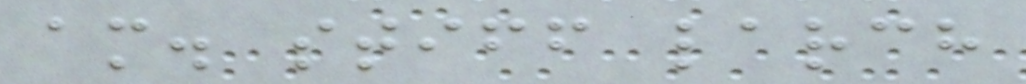am. stiff larch
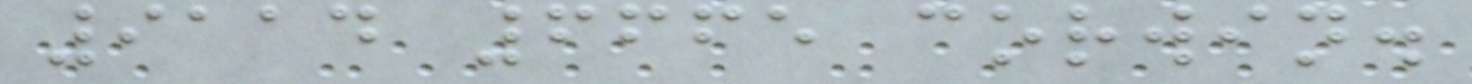9114 6665 corwin.
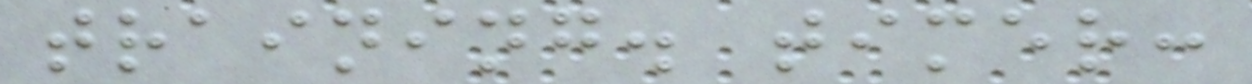training. timer:
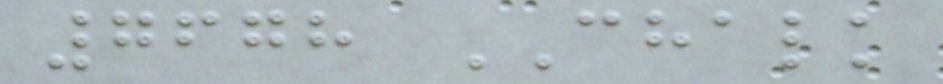7678 CHALK
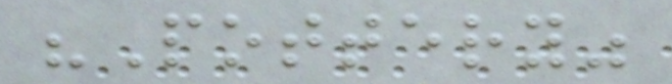"Pottery"
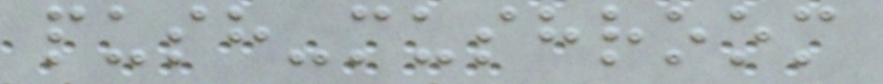push-mushroom
